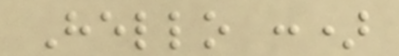Hello :)
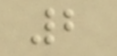2
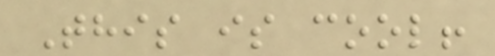This is cool!
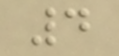4
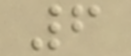6
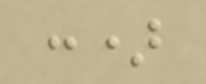:)
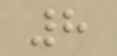8
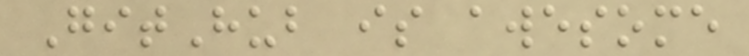GitHub is awesome
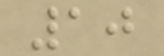10
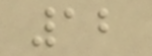12
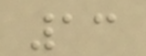13
